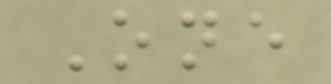One
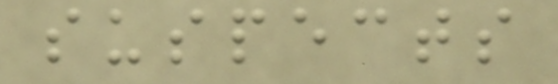suspects
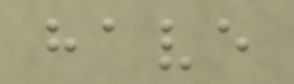have
